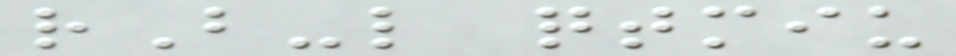rB-l qtmiu
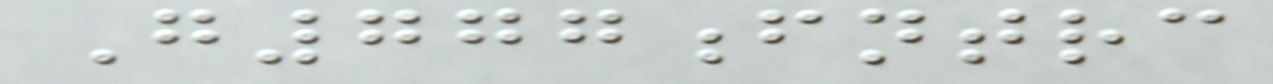G777fntrc
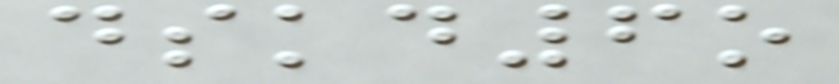dskd6o
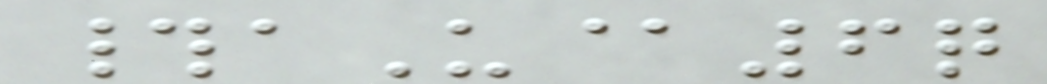#aU@6q
